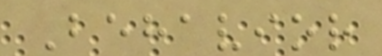Behavior
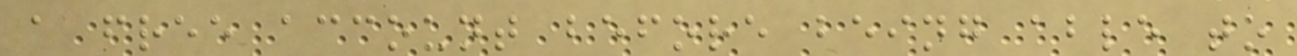a free account before being able to
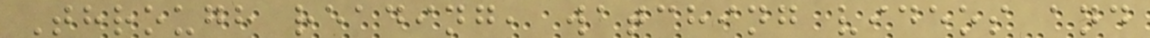Through reading, watching videos and
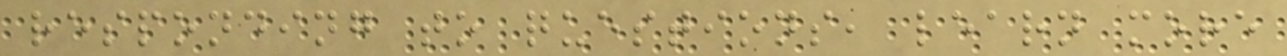responding to questions, learn more
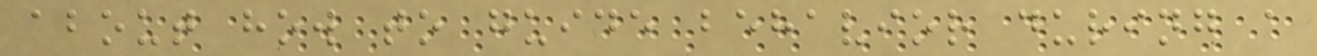about how to guide behavior during a
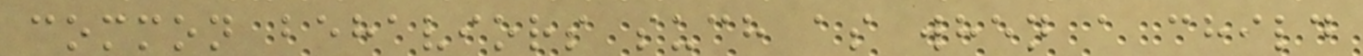common behaviors such as when a child
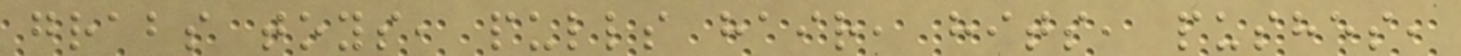grabs toys, pulls hair, hits, pushes,
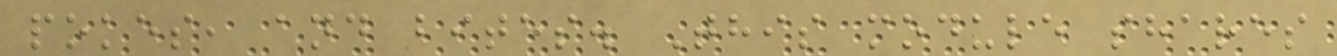pokes, and bites. This module shares
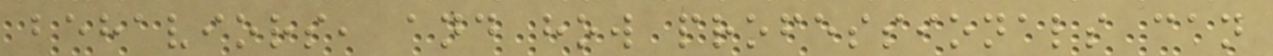behaviors, and how professionals can
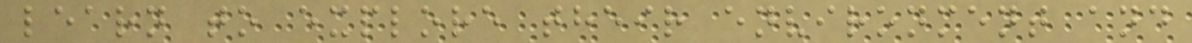learn to explore their environment and
